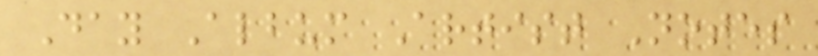Day Album Artist Notes
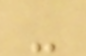-
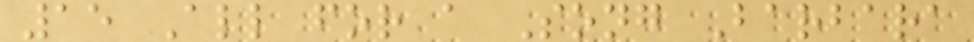15 All for a Song Barbara
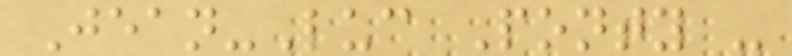Jean-Luc Ponty -
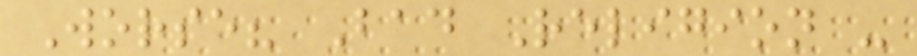Worse? Bad Religion -
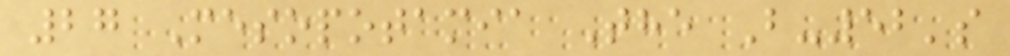27 Mesopotamia The B-52's
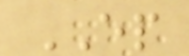EP
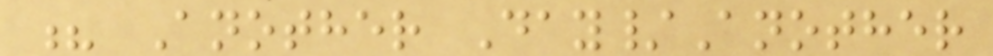? Another Day/Another
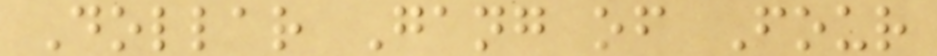Dollar Gang of Four
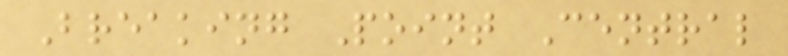Breaking Point Central
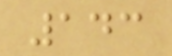143
